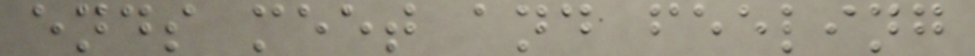ends meet and feeling
